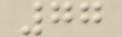77
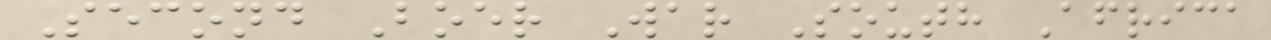Second Boer War South Africa
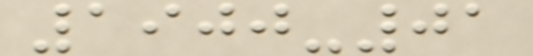1900-01
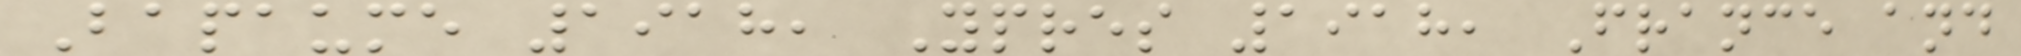Bapaume 1918, Ypres 1918, France and
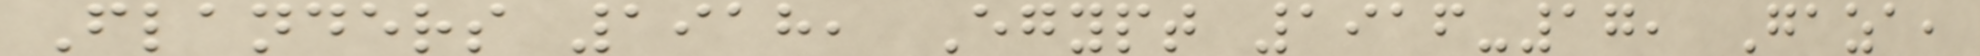Flanders 1918, Egypt 1916-17, Gaza,
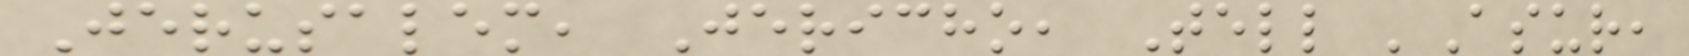Jerusalem, Jericho, Tell 'Asur,
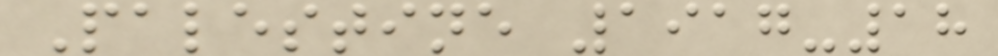Palestine 1917-18
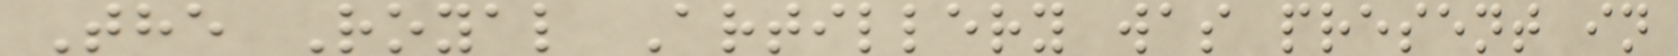The Royal Artillery was present in
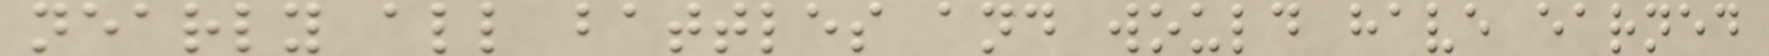nearly all battles and would have earned
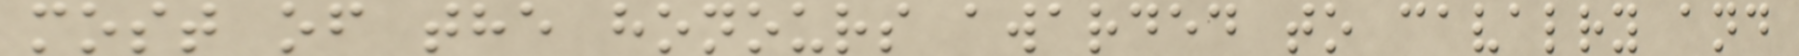most of the honours awarded to cavalry and
